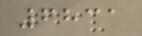6831
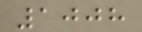1008
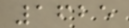1625
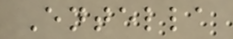Entella
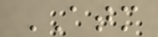ATM
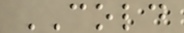COLD
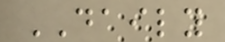DAILY
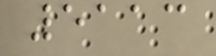5113
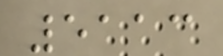5113
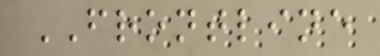FRONTLINE
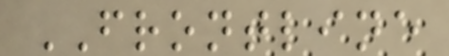FRONTLINE
